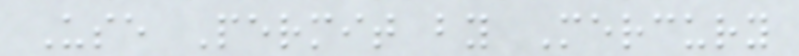Use Permit by Mercury
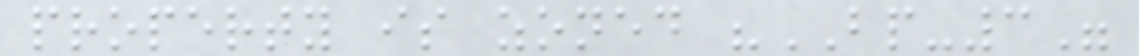property is zoned "BP-3"
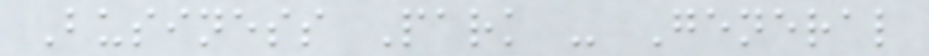Business Park - General
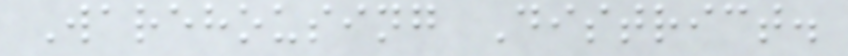Warehousing District.
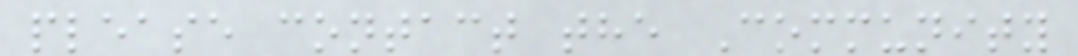please contact the Community
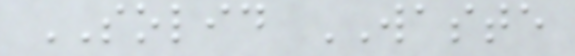SOLID WASTE
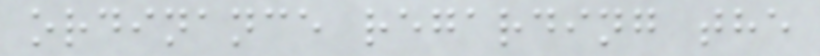ordinance regarding the
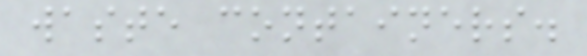waste containers.
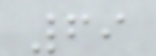69
